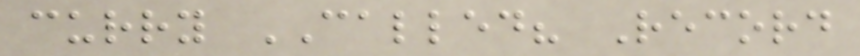curry CALLED? Record
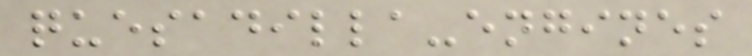quesadilla-engines
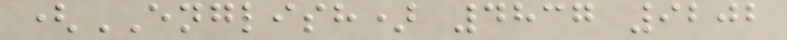(ENGLISH) 4837 9202
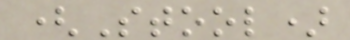(Stool)
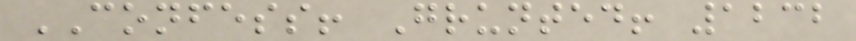CONFESS! Grunted! 1232
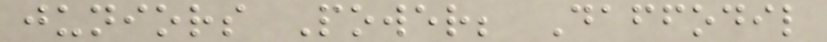juniors Power; Daffodil
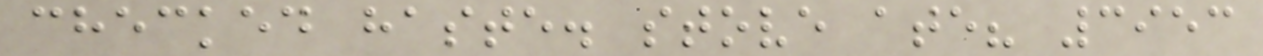checked haste. stove ate? 3953
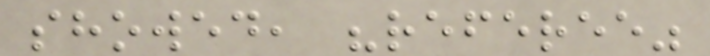showed, "referee"
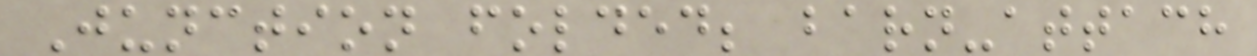Junction folded; barn-attach
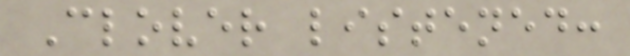Clover listened:
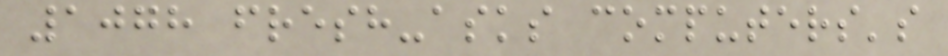1078 fresh-asks computers's
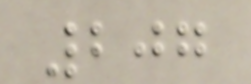207
